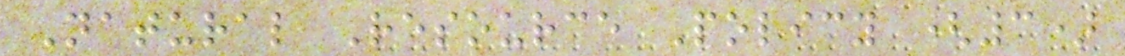Natural Resource Policy (3)
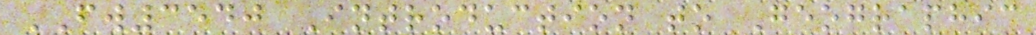FW3540 Introduction to Geographic
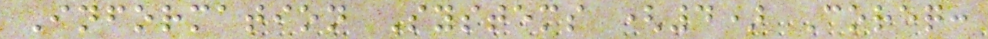Information Systems (4) Coreq:
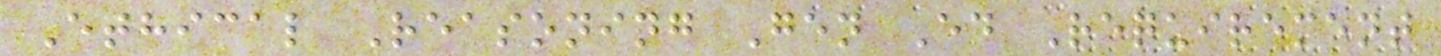Ethical Reasoning Gen Ed Requirement
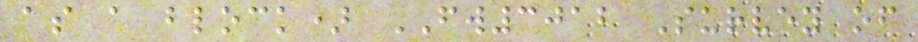as a block) FW3012 Survey of
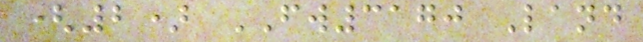(2) FW3170 Land
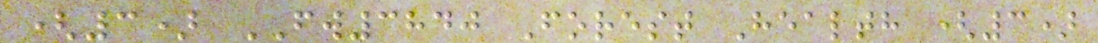(3) FW3840 Forest Health (3)
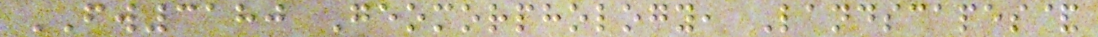FW3180 Geomorphology, Landscapes&
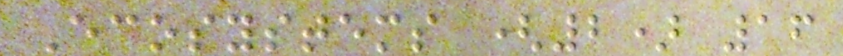Ecosystems (2) 16
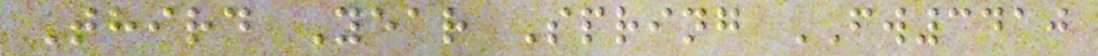Third Year Spring FW3410
